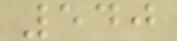540
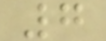7
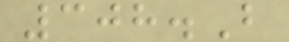308.B
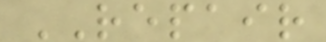REPAIR
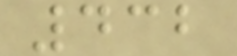432
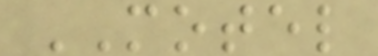MOTEL
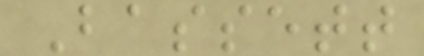Bassett
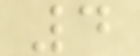4
